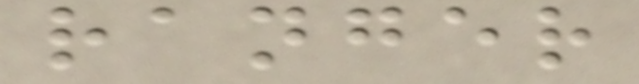ranger
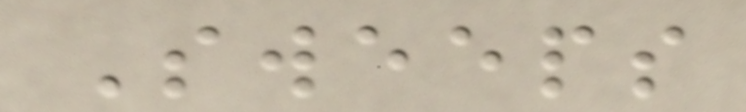Sweeps
